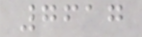7617
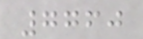7760
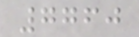7760
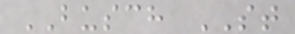BUSCH ST
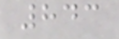843
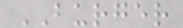BURGER
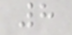8
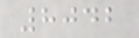8042
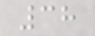38
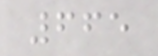665
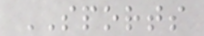SPORTS
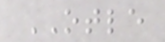OTLE
